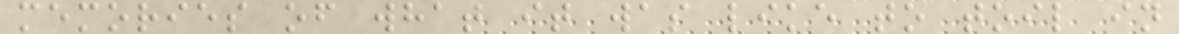memories of what it was like to toil in
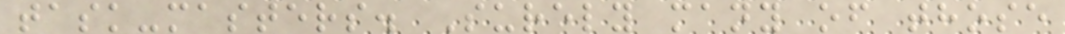task-masters. Surely many of those
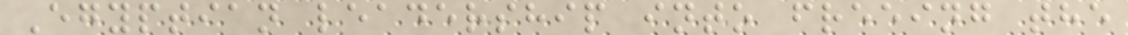Egyptian leadership into freeing the
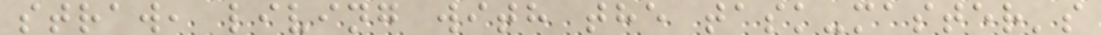straw, living with the task-master's
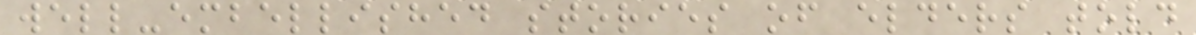well-embellished stories of elders told
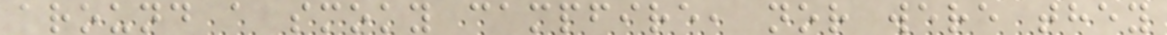around a smoky campfire, nor were they
